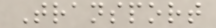Transport
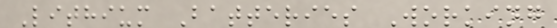Lithium Batteries Working
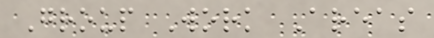Group Work Areas
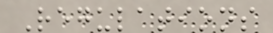Regulations
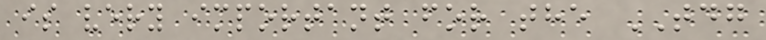is very important for the TDG
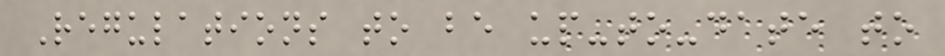Regulations to be up-to-date to
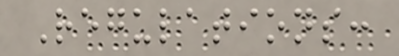Regulations:
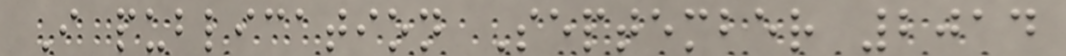I publication September 2014
